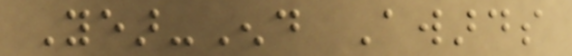Year-End Awards
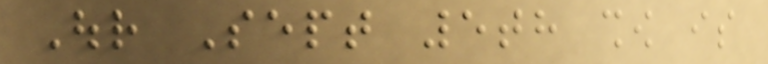Our Sept 5th show is
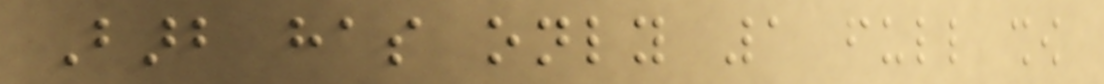Barb has only 1 full show
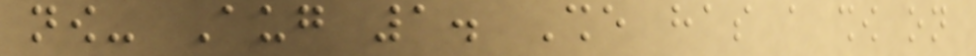now- Aug 1. She has a show on
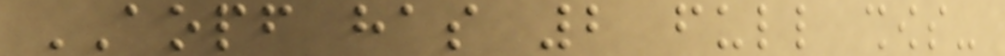AOPF has 2 full shows-
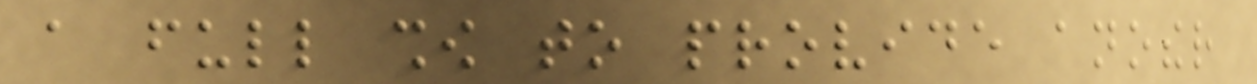a full show to provide another
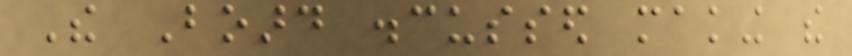The Board discussed making the
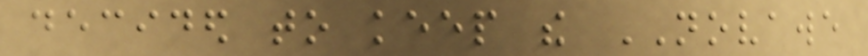decided to keep the NOVAWE
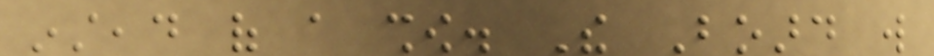instead of a show. The Board will
